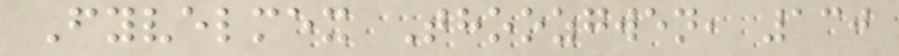Fyvelmex Thoozgwen, 130
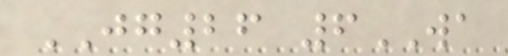JG26 6WA
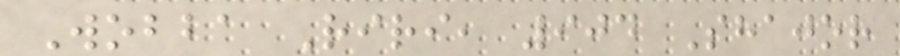Wobba Riri, 904 Shajor
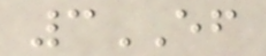3EF
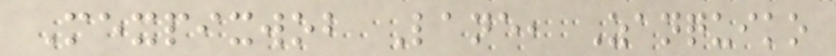Mexpixwob Lane, Zanquiko
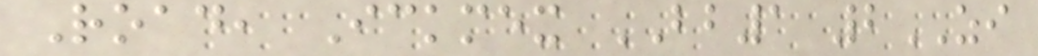Road, Ickmex BB1 2ZI
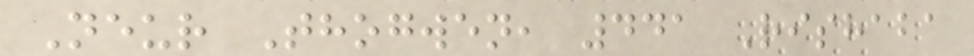Neur Thogwen, 441 Rishaba
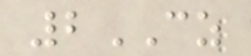2CZ
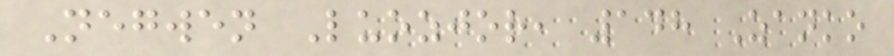Negwen Luozjor, 148 Zanko
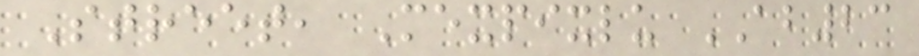Street, Mexpixlu AB23
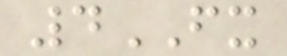4FX
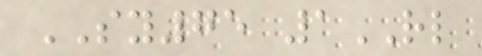SY75 1RL
